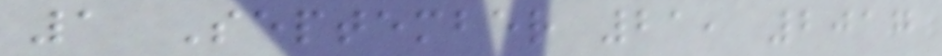1 September 21, 2017
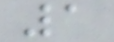1
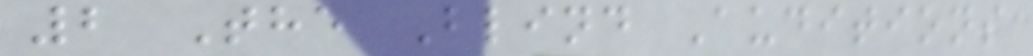2 The Blind Auditions
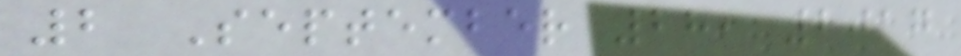2 September 28, 2017
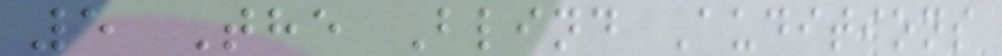5 The Blind Auditions
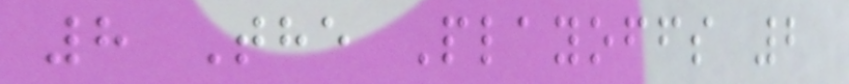8 The Playoffs 2
